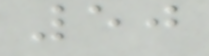50
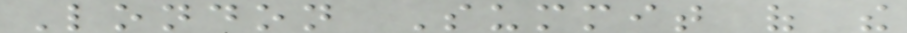London Summit of the
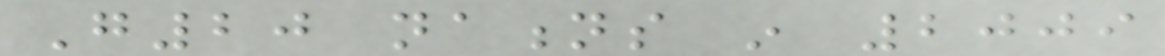G20 nations in 2009
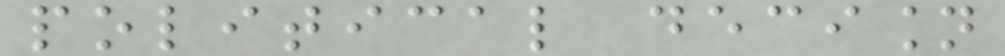political decision
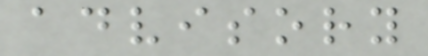advisory
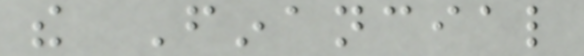the Financial
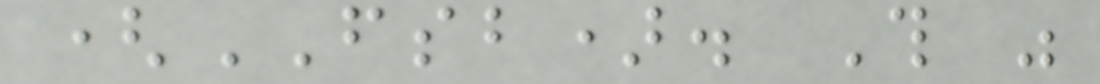(FSB). This was
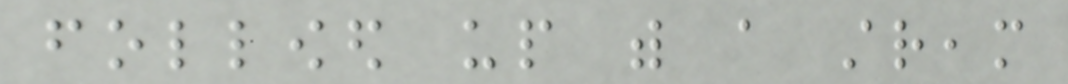followed up with a stream
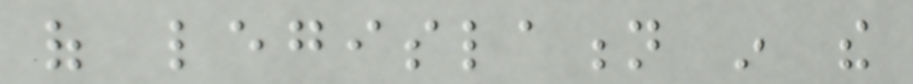of legislation in the
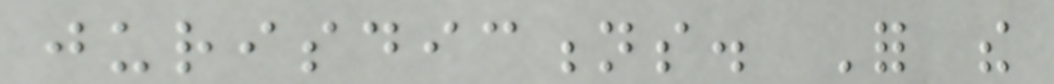jurisdictions. For the
